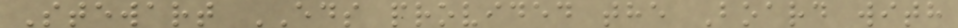Stewart EDS provided the Board with
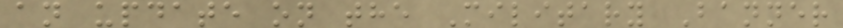an update on the Military Banner
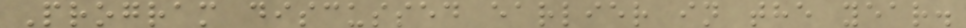Program discussed earlier in the year.
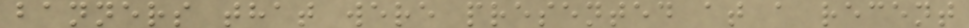banners that were presented at a recent
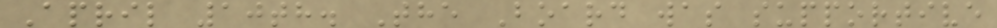April 10th. The Board was supportive
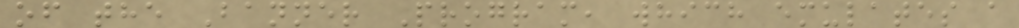of the Banner Program, which emulates a
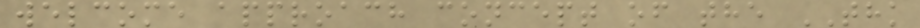welcome approach concept of the THK
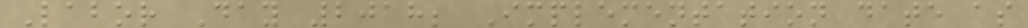Labor Day 2018; Implementation date as
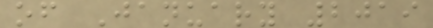of January 2019
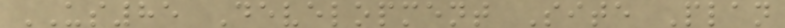US85 Development Site Plan
